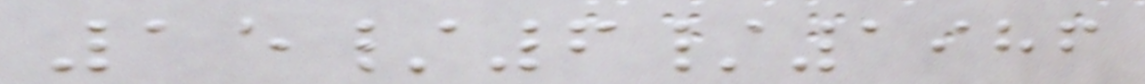15/6/1986
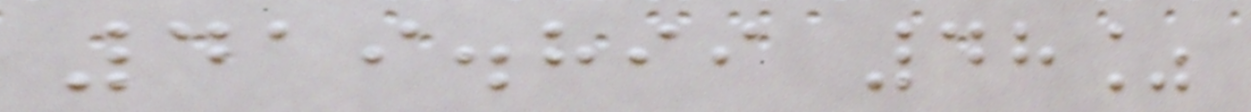419.899 48%
